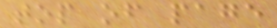top of page
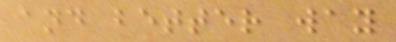and better way
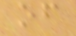of
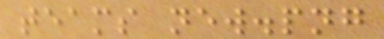teams new.png
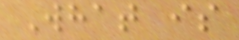What is
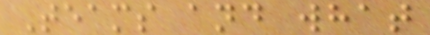Teams and what
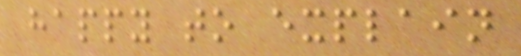happy to explain
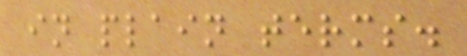in plain terms.
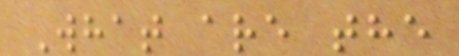What are the
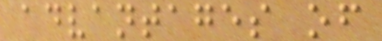advantages of
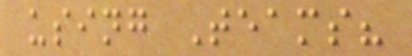using Teams?
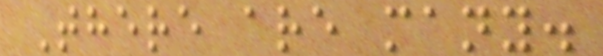There are many.
